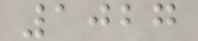1027
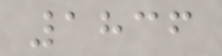1836
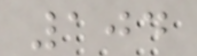104
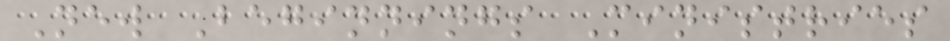New Beginnings Ministries
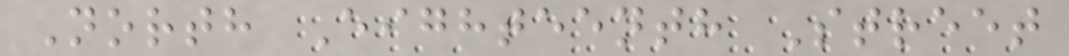North Eighteenth Street
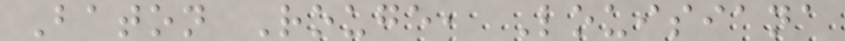Baton Rouge, Louisiana
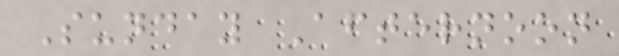Sunday Afternoon
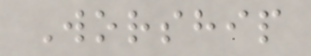Worship
